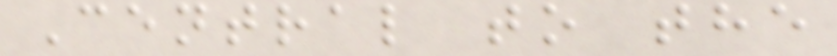Central to the
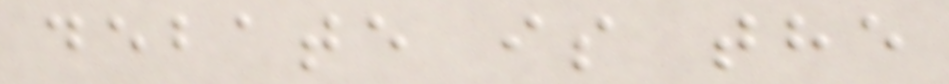debate is the
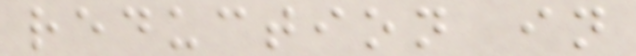reduction in
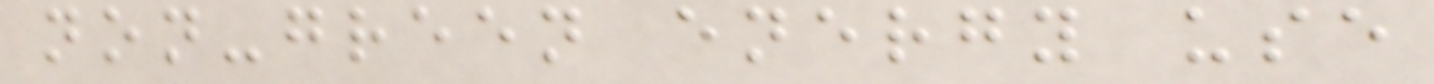non-green energy use
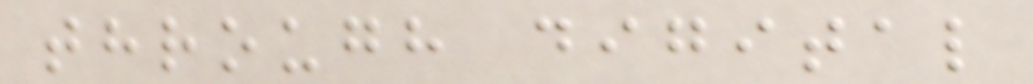through digital
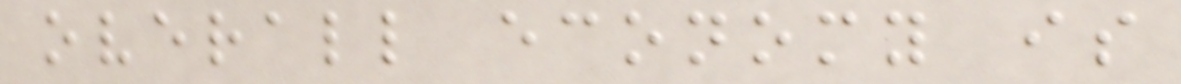overall economy is
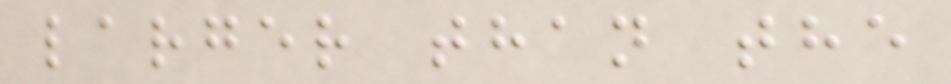larger than the
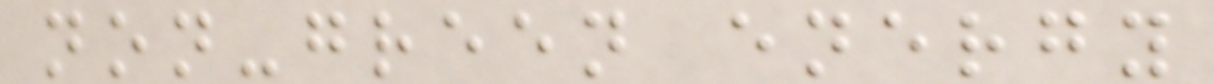non-green energy
